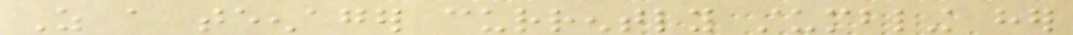As a teenager currently stumbling her
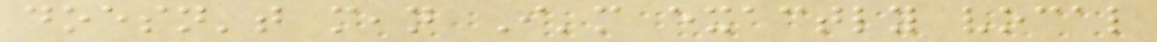doesn't mean I'm exactly vocal
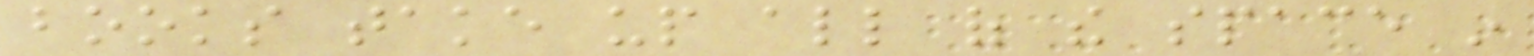books take up all of the space in
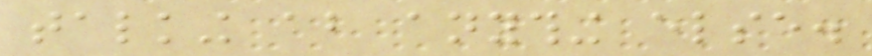talking about anything else.
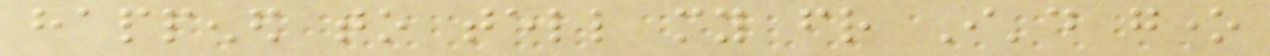happened to tell my friend I'd gone
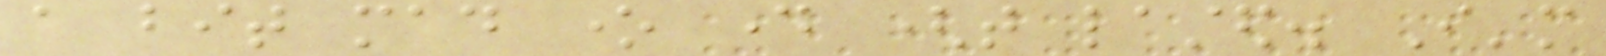a bit mad one day (that lasted. I'm
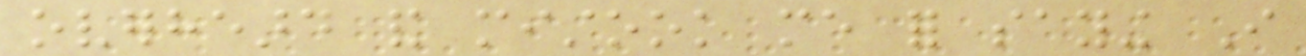overheard and mistook me for saying I
